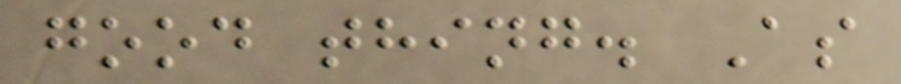good thing. As
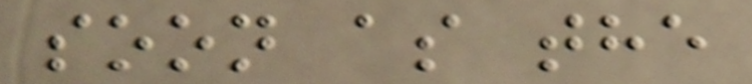soon as the
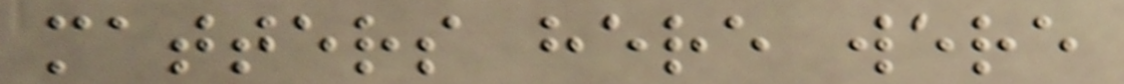matters here were
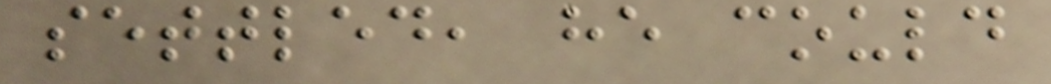settled, he could
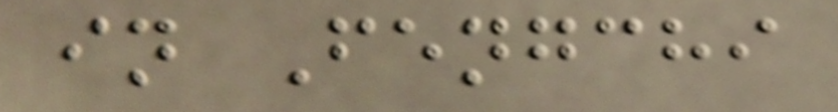in Fengchi
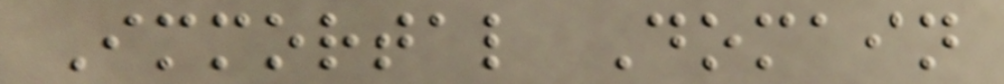Immortal Domain
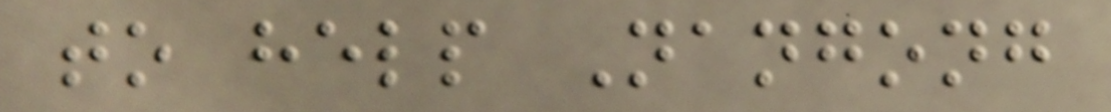to help Nangong
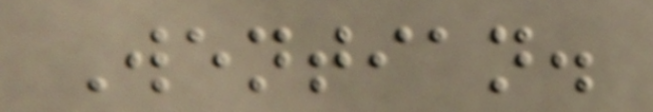Wentian.
